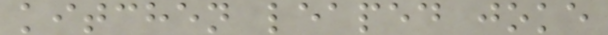kitchen leaped joke
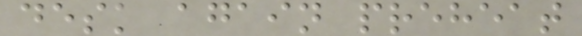desk again preheat
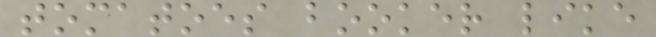tomatoes booker like
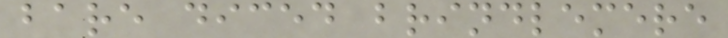bare diced brindlemere
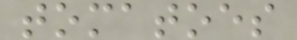tomatoes
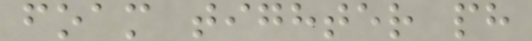foam tighter ph
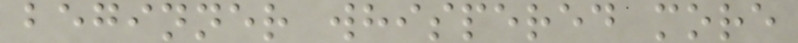beginner whispered more
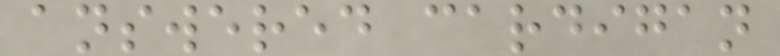answered cardigan
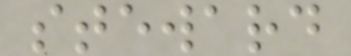steward
